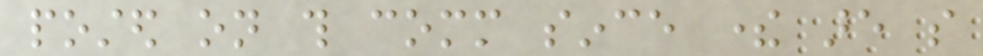posted on this comm since there are so
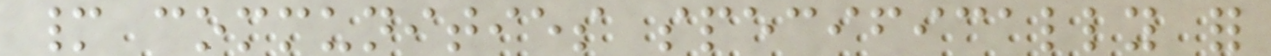many communities specifically for
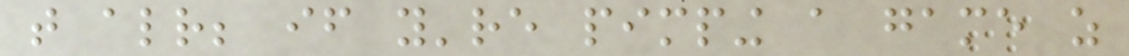that already; if you're pimping a game as
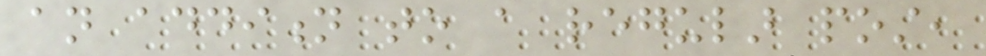an addition to a regular post,
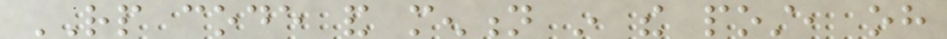RP code and mention in the post, oh
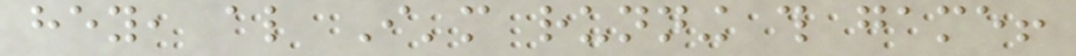hey, also I'm running this game!
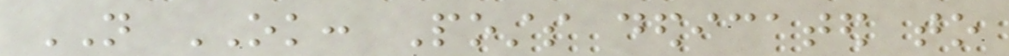NOT OK: Posts dedicated to
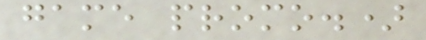game promo.)
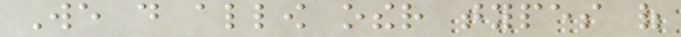We do allow other types of
